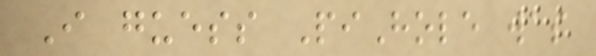I guess PiHole was
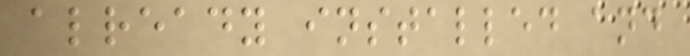already installed and
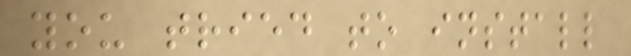you tried to install
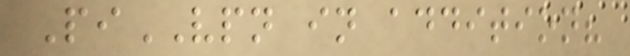PiVPN in addition?
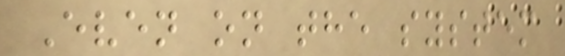Even on the system
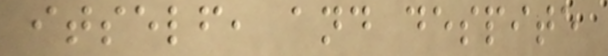itself, and despite
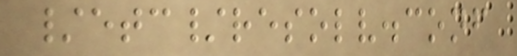/etc/resolv.conf
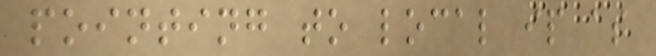pointing to local ip as
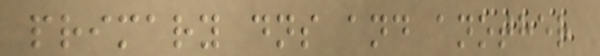primary dns and another
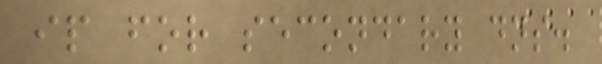ip for secondary dns.
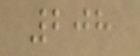208
